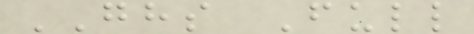GHS Full
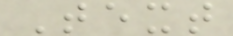Text
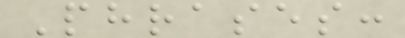Phrases:
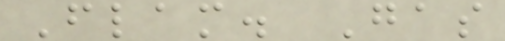Flam. Gas
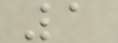1
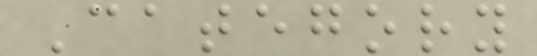Category
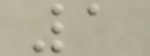1
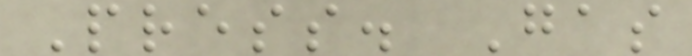Press. Gas
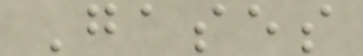Gases
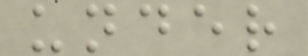under
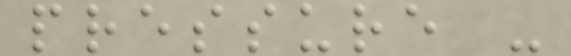pressure -
